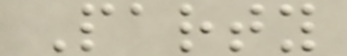Party
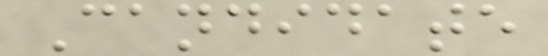Candidate
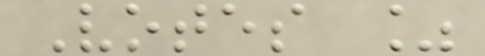Votes %
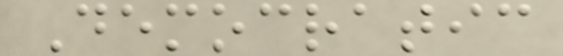Democratic
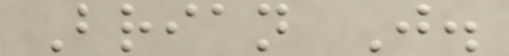Brian J.
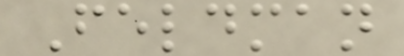Feldman
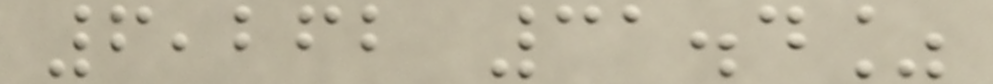6,262 31.4%
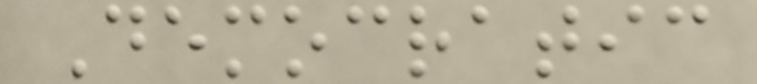Democratic
